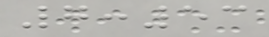7:53
